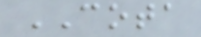COTA
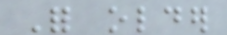For older
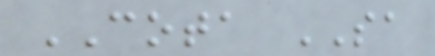COTA SA
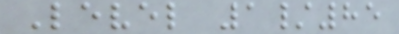Level 1/85
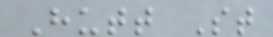Hutt St
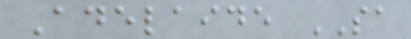Adelaide SA
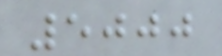5000
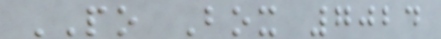PO Box 7024
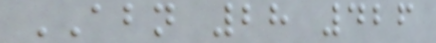ABN 28 426
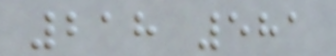218 581
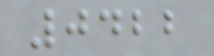0422
